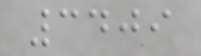3409
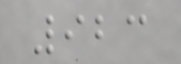923
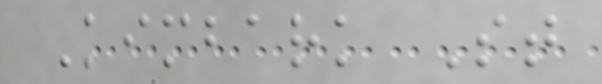Kimbark St
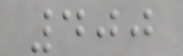400
